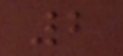2
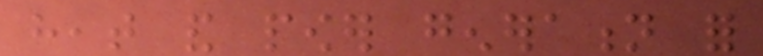heat and power generation for
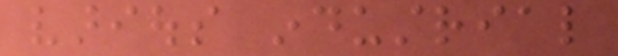various industrial
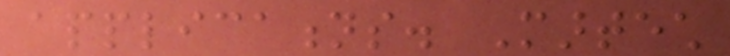applications. Martech
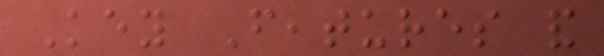Key Features and
